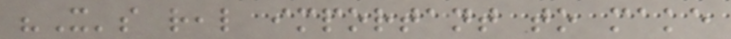"It's real important to make
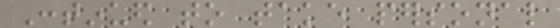Continued to take personal
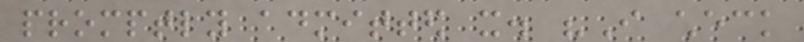promptly admitted it. "I check
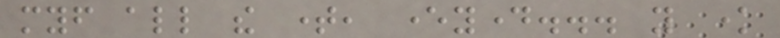myself all the time, everyday... you know
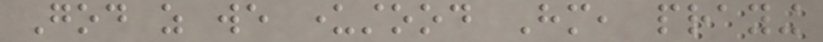God as we understood Him, praying
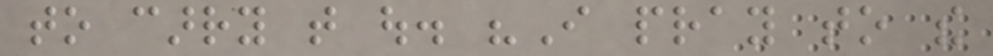to carry that out. "I pray to the
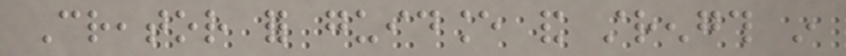Creator for guidance and strength in
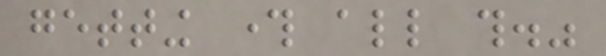getting through all this."
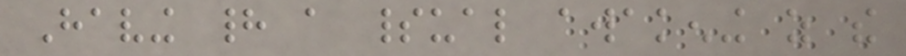Having had a spiritual awakening as the
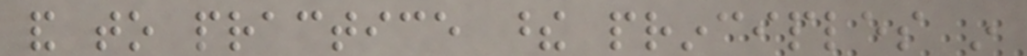and to practice these principles in
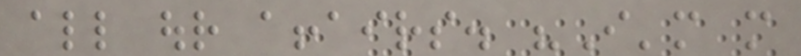all our affairs. "I'm more
